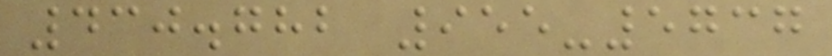430.782 955-5737
